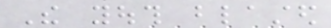The youth blasted
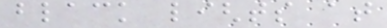black lights at
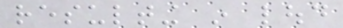resulting in loud
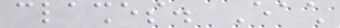clashes. Each
